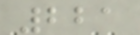221
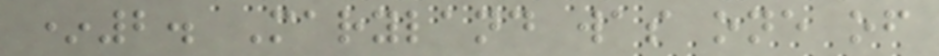*2. Maryland was one of
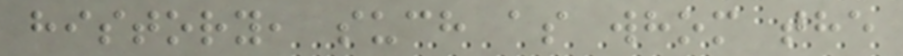history, such as whom the
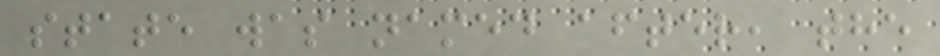state was named after, the
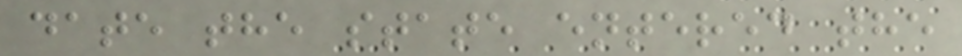date the state entered the
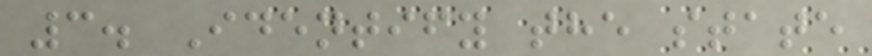3. Identify the state
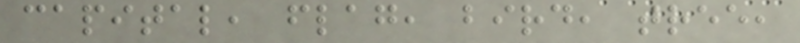capital, flag, bird, tree,
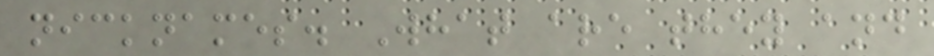nicknames. What are they and
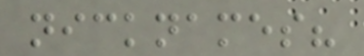nicknames?
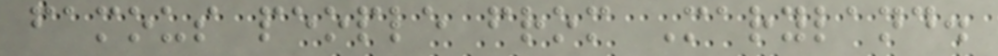famous people from Maryland.
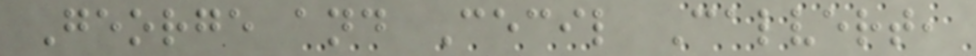George and Cecil Calvert,
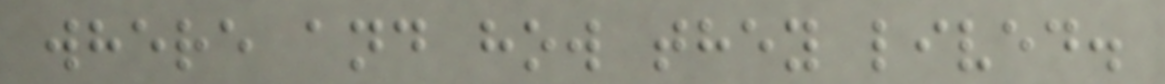where and how they lived.
